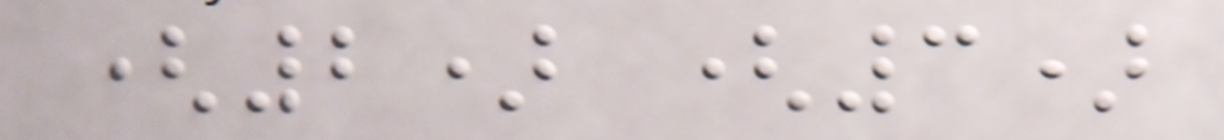(2) (3)
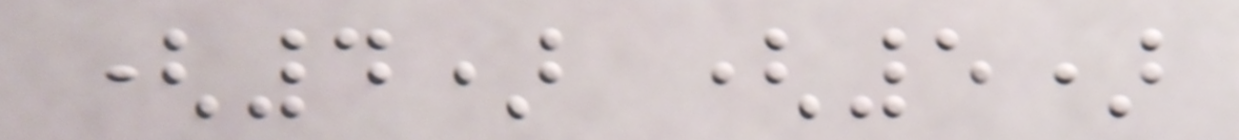(4) (5)
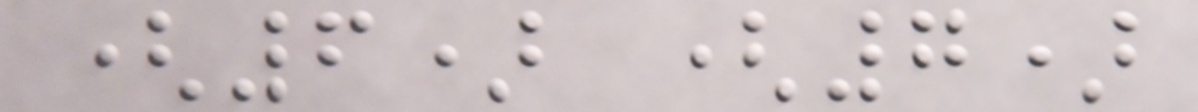(6) (7)
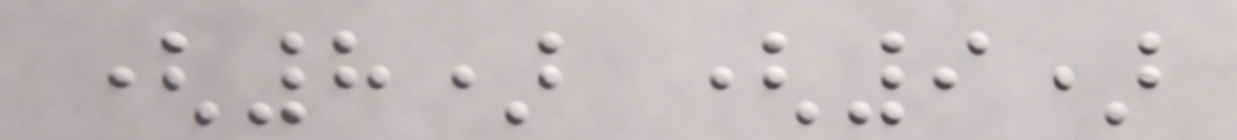(8) (9)
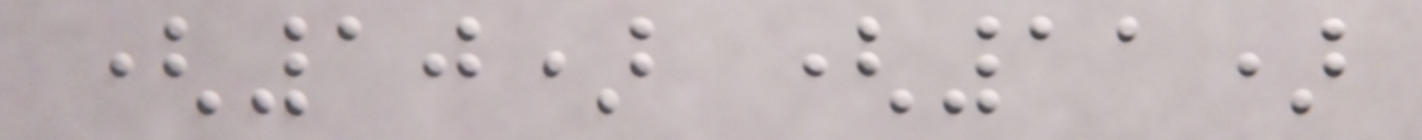(10) (11)
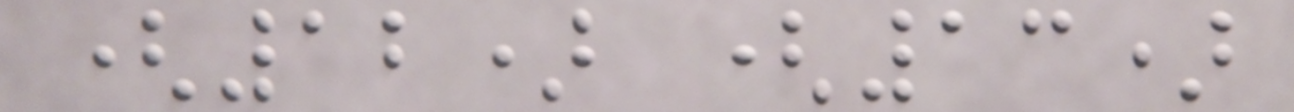(12) (13)
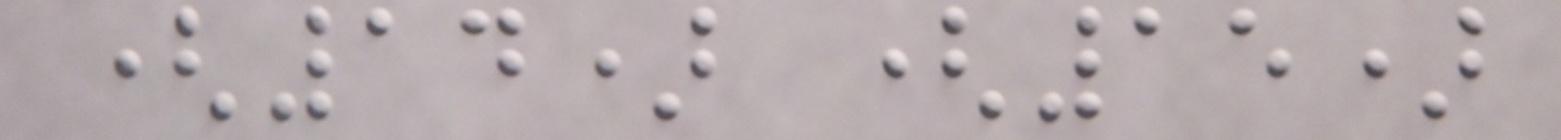(14) (15)
